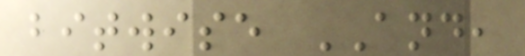bitwise AND,
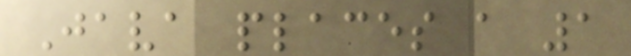Java places a 1
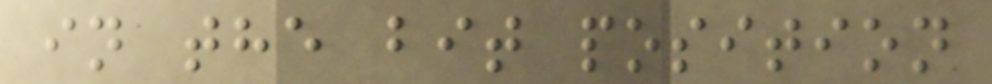in the bit position
